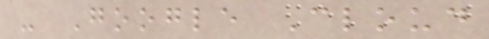- Google Cloud
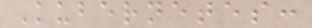Kubernetes:
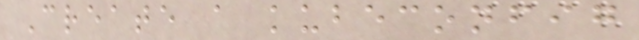Create a kubeconfig
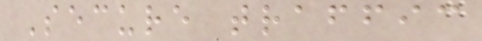Secure traffic
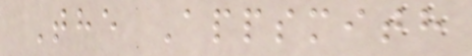The Appsmith
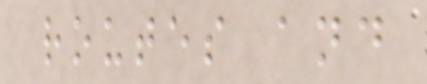routes and
